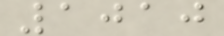1010
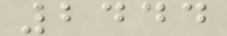2444
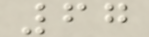67
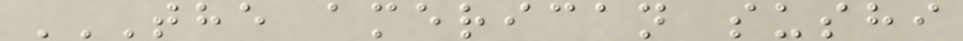THE AMERICAN SUSHI
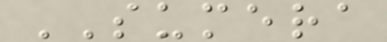SUMERA
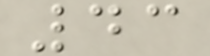43
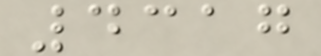4317
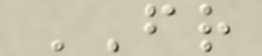FR
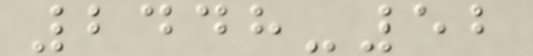2448-52
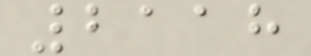2118
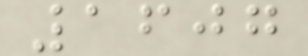1607
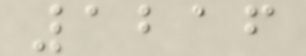1216
